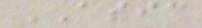ASIC
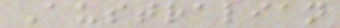Australian
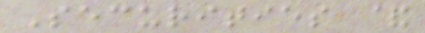Securities &
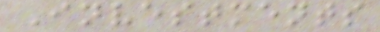Investments
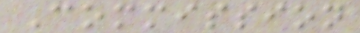Commission
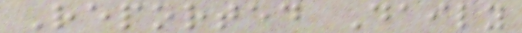Reported Daily
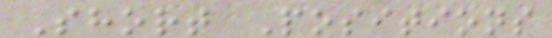Short Positions
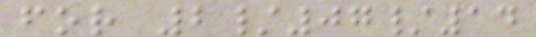for 2/07/14
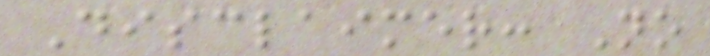Disclaimer: No
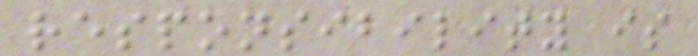responsibility is
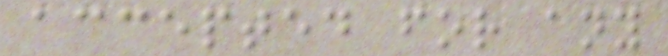accepted for any
